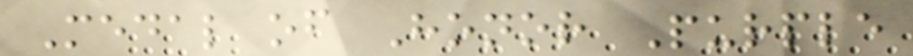Medal of Honor Purple
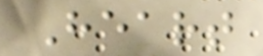Heart
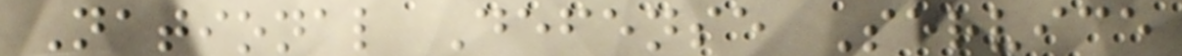National Defense Service
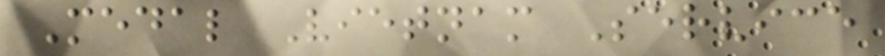Medal Vietnam Service
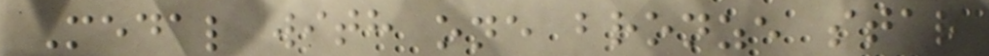Medal with one bronze star
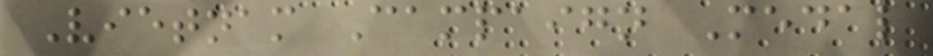Vietnam Campaign Medal
